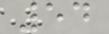54
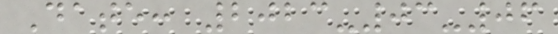Date: 2023-03-06
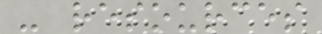- resources
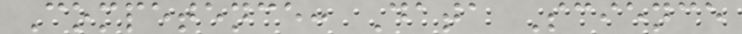Competence: Data Science
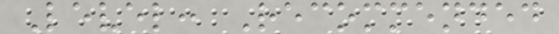Level: Recommended
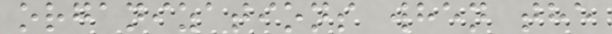organizations when the
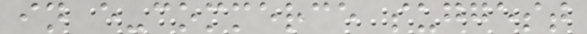in e-commerce suggest
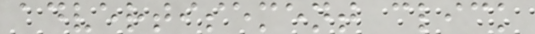advertisement click
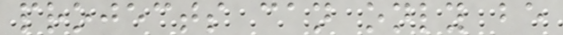projects can only be
